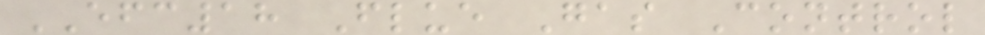EFC18 Flue Gas Control
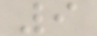9
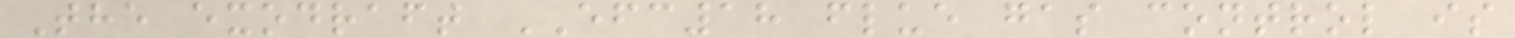The exodraft EFC18 flue gas control is
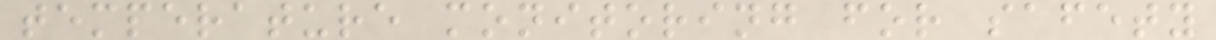temperature monitoring for safety
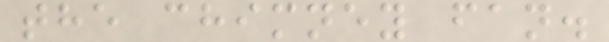the chimney fan.
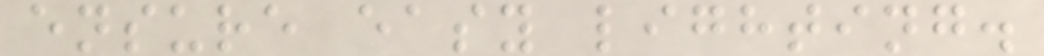ensure easy lighting.
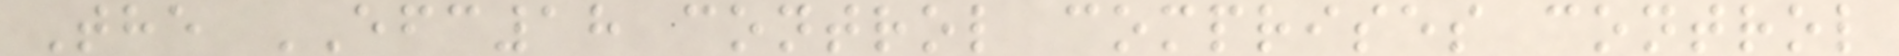The EFC18 control comprises control
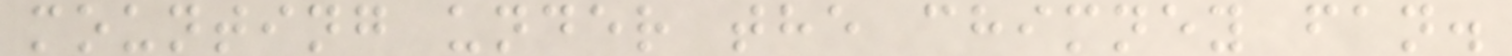mounting under the chimney fan.
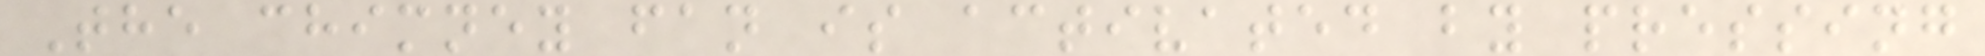The chimney fan is activated by pressing
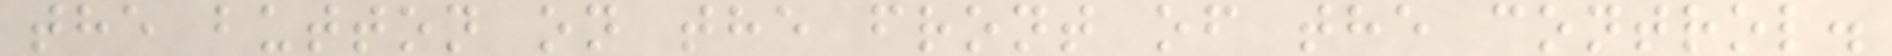the button on the front of the control.
